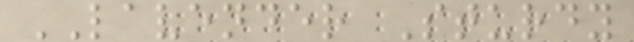LAVENDER Sturdy
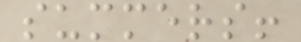summers!
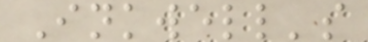Inkwell's
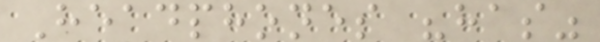Headphones "has"
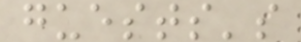guests's
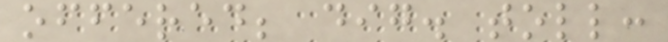offered; dig. toll:
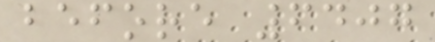before 6407
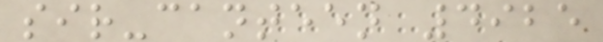sir-canteen 4925
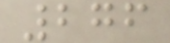276
